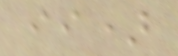ii)
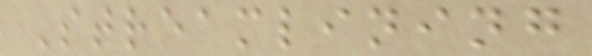Streamlining
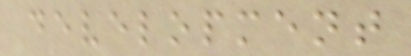development
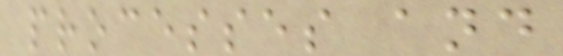processes and
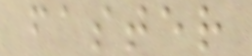faster
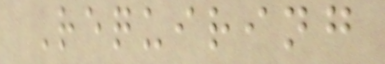Requiring
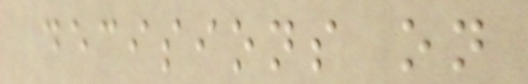decisions on
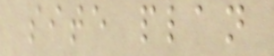site plan
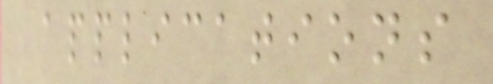applications
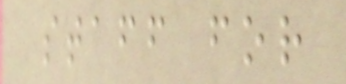staff for
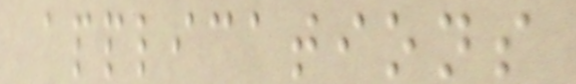applications
